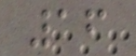16
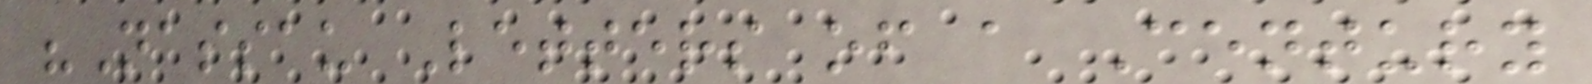"Nassau Letters of a Century
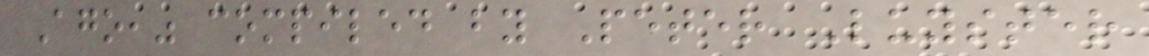Ago," compiled by Peter Luyster
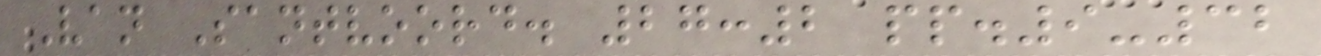Van Santvoord. 27:2 pp.9-32
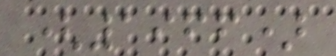(1966)
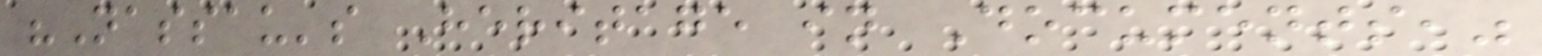"Nassau's Heritage in Documents,"
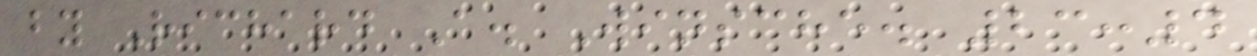by Richard A. Winsche. 23:4
